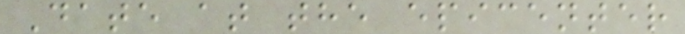Date at the epicenter
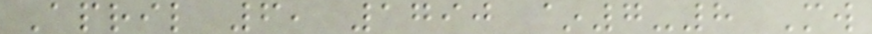April 6, 1790 ~7-8 Mw
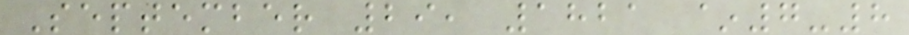September 29, 1821 ~7-8
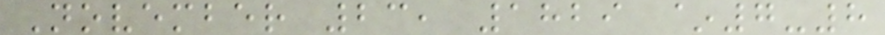November 23, 1829 ~7-8
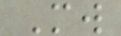Mw
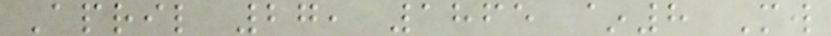April 27, 1865 ~8 Mw
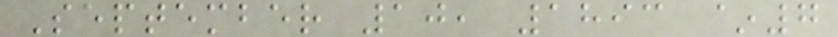September 10, 1893 ~7
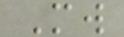Mw
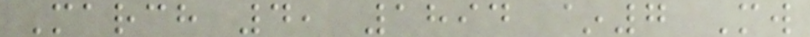March 4, 1894 ~7 Mw
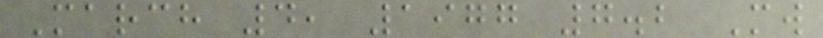March 4, 1977 7.2 Mw
